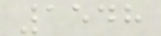1548
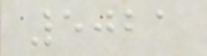5021
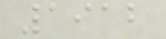1912
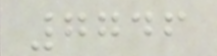7746
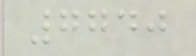7740
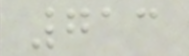713
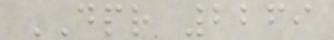DPR 2269
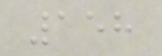158
